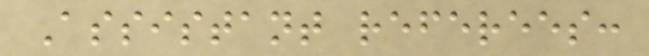Assistant referees:
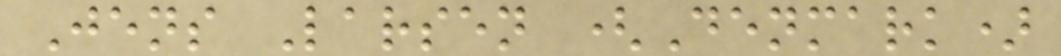Jens Larsen (Denmark)
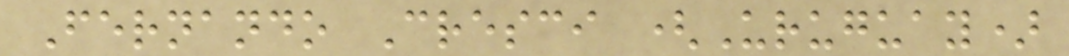Fernando Cresci (Uruguay)
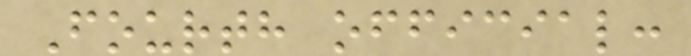Fourth official:
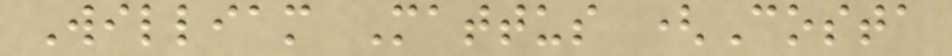William Mattus (Costa
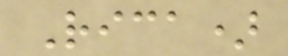Rica)
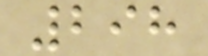298
